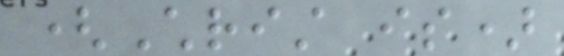(Christ is)
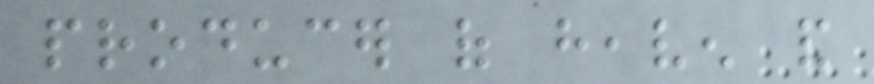producer of heaven and
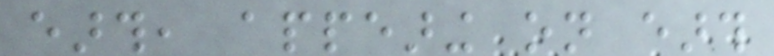earth, appearing on earth
